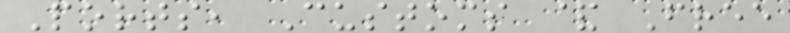Ports, Customs & Free
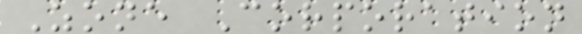Zone Corporation
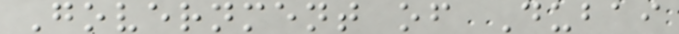Government of Dubai
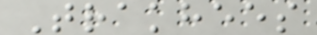Trakhees
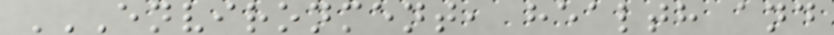ENVIRONMENT, HEALTH AND
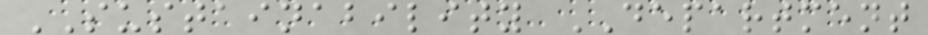SUSTAINABILITY DEPARTMENT
